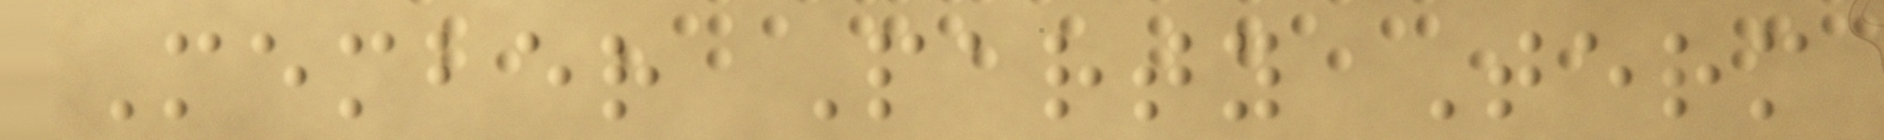Member Party Term
